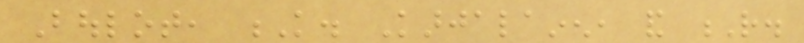Boulot, K. Karjalainen, and R.
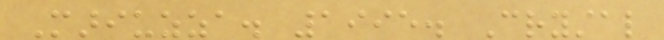Mariuzza. 1995. Crystal
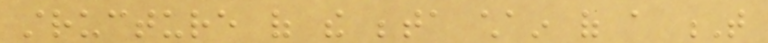structure of the beta chain of a T
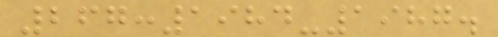267:1984-1987.
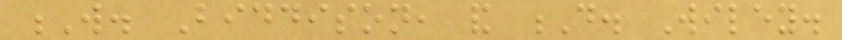W. Biddison, and D. Wiley.
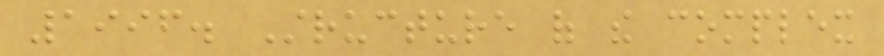1996. Structure of the complex
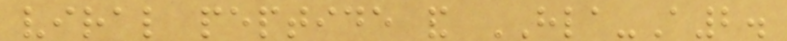viral peptide and HLA-A2.
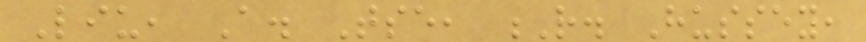Liu, A. Tse, R. Hussey,
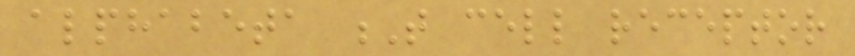alphabeta T cell receptor
